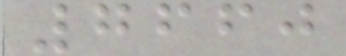7660
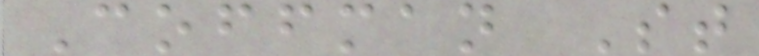Coffman St
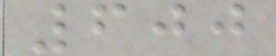600
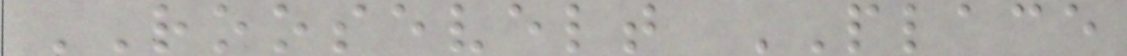ROOSEVELT PLACE
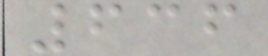636
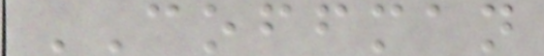COFFMAN
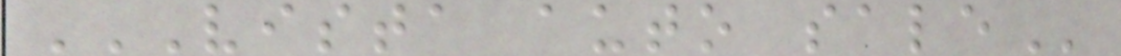VISTA AUTO SALE
